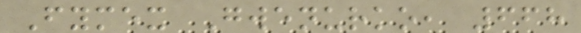Fymex Gwenurko, 668
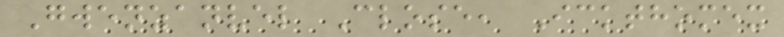Gwenzanvel Close, Ickthomex
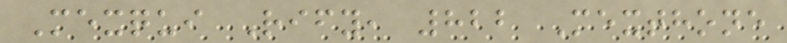Mexqui Rify, 822 Mexthone
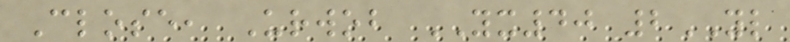Close, Urwob YX40 2YL
